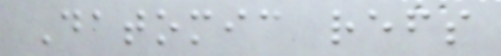Datomic refs
